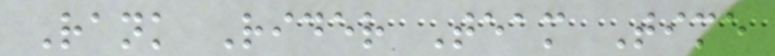Rank Rider Team Time
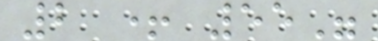2 + 55"
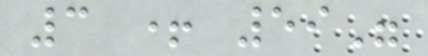3 + 59"
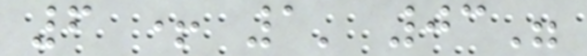6 + 1' 03"
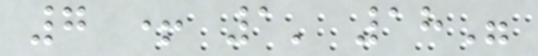7 + 1' 18"
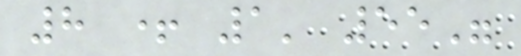8 + 1' 55"
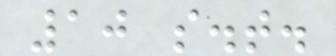10 s.t.
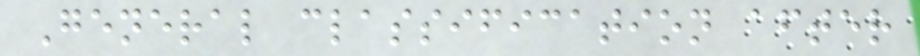General classification after
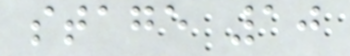stage 10
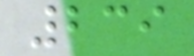239
